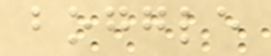boggle
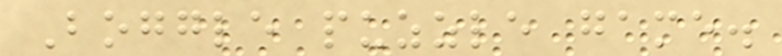Boggle puzzle game.
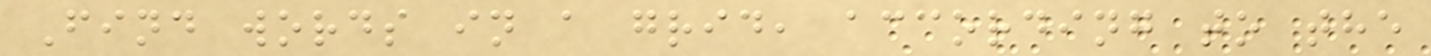Find words in a grid, according to the
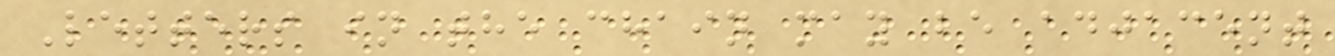Letters in the chain may be adjacent
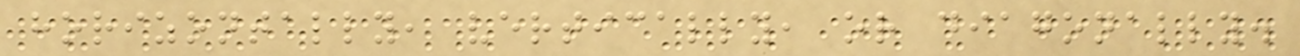horizontally, vertically, or diagonally.
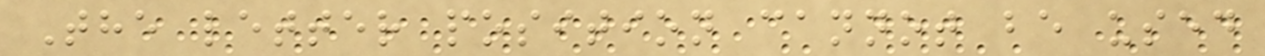The letter position cannot be used
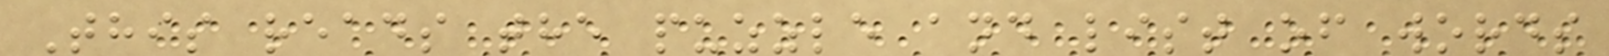This reads the puzzle and list of words
